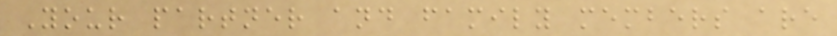Your partner and family members are
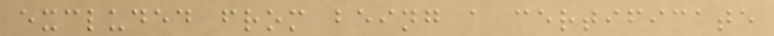excluded from being a certificate
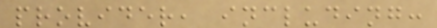provider, including:
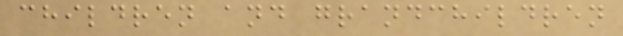children and grandchildren
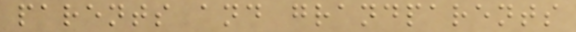parents and grandparents
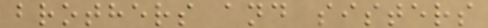brothers and sisters
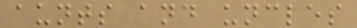aunts and uncles
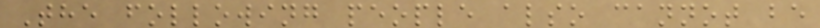The following people also cannot be
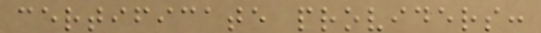certificate providers:
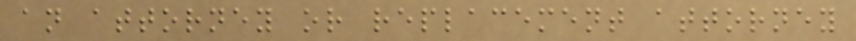an attorney or replacement attorney
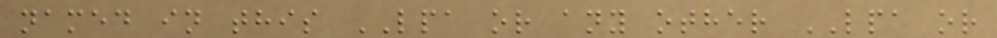named in this LPA or any other LPA or
